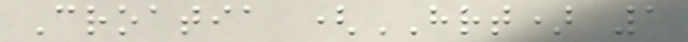Croatia (HRT) 1
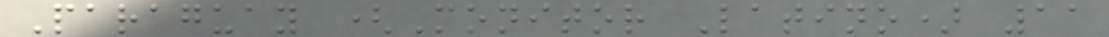Paraguay (Monitor Latino) 11
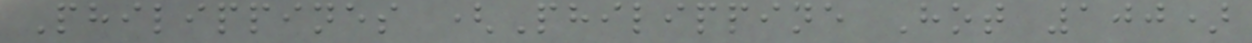Philippines (Philippine Hot 100)
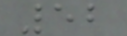52
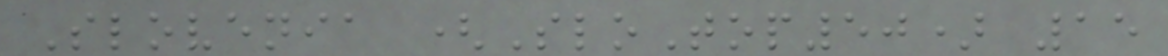Slovenia (SloTop50) 15
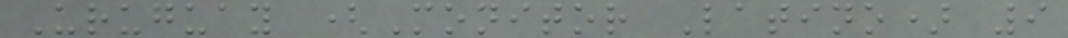Uruguay (Monitor Latino) 9
